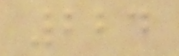224
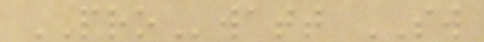PROwatt SW
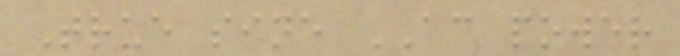True sine AC power
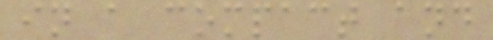in a compact and
